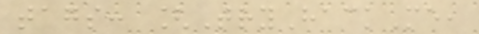tags: [TryHackMe,
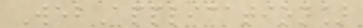WebApplication]
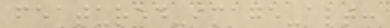featured-image-alt:
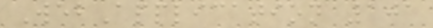WebApplication 101
